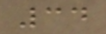34
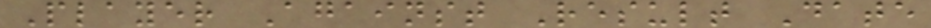Player Against Result Date
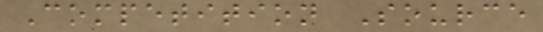Competition Source
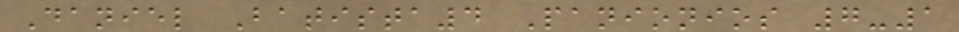Daniel Batista4 Panionios 7-1
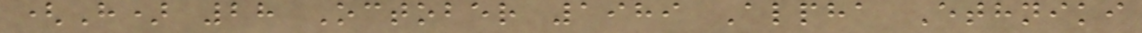(H) 28 October 1989 Alpha Ethniki
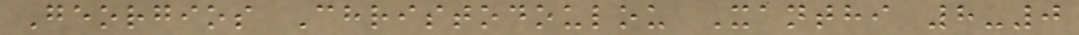Georgios Christodoulou Xanthi 8-0
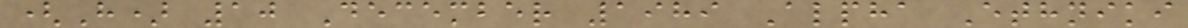(H) 10 December 1989 Alpha Ethniki
